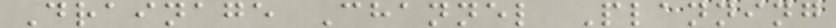Drainage Channel Planning
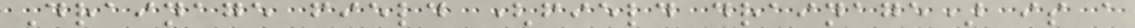Drainage field (field drainage) is a
